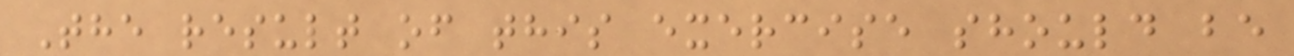The result of this exercise should be
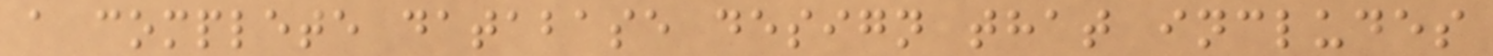a complete database design that includes
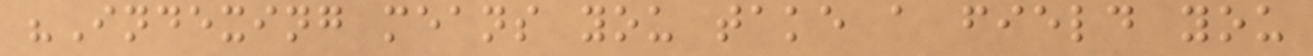"Indexing means you take a field you
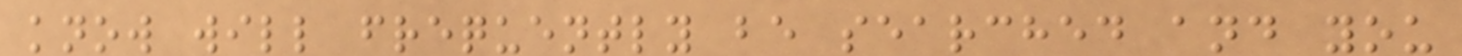know will frequently be searched and you
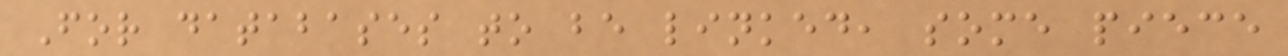For databases to be linked, some piece
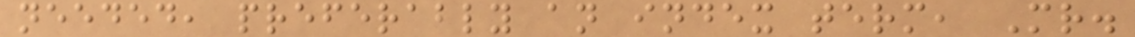needed, preferably an index term, Mr.
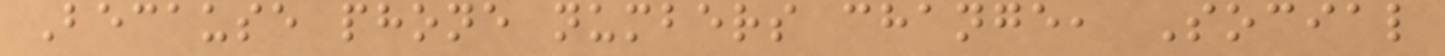Because phone numbers change, Social
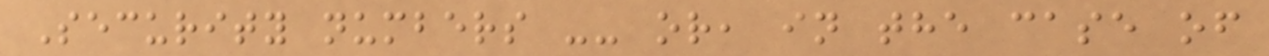Security numbers -- or, in the case of
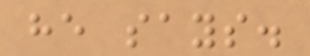he says.
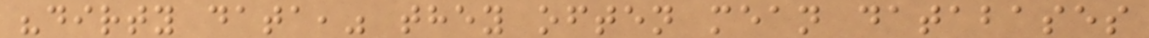"dirty data," they often mean databases
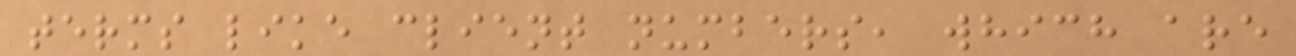terms like client numbers, which are
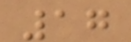17
